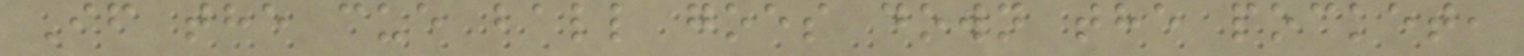If the cue ball goes down the pocket,
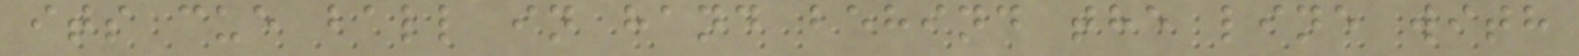its cue ball in hand behind the line with
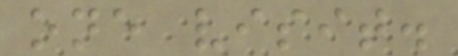one visit.
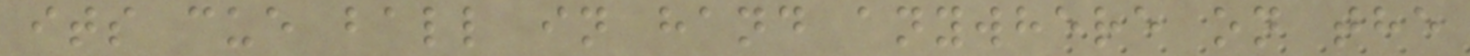its cue ball in hand anywhere on the
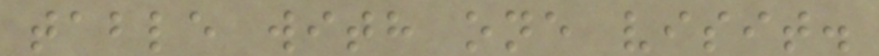table with one visit.
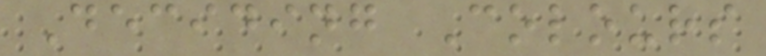Deciding Colours
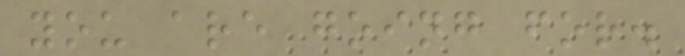you are going for.
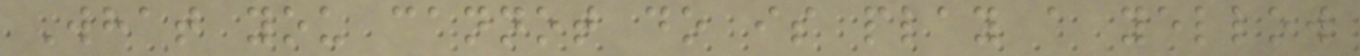What you cannot do is play a yellow
